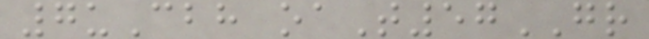7uCbh oaT57GR
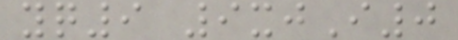yq9 9xjI0
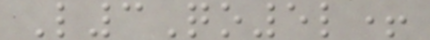L3Qo5l+
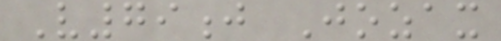V79j Jozax
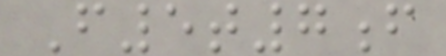F5t7f
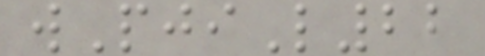wPjiL22
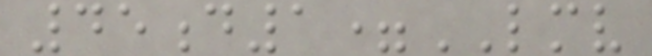45d1=LMV
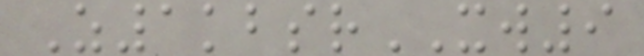Z1kbsrXW9
